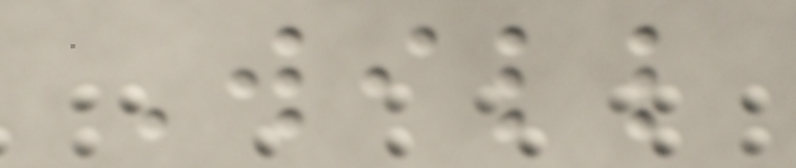Will
